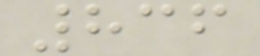836
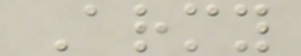Army
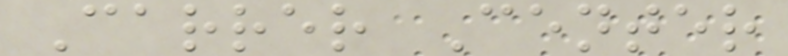Carrer Center
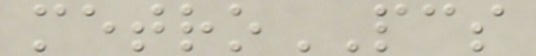metroPCS
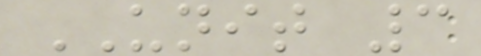UNIT 3
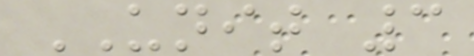UNIT 3
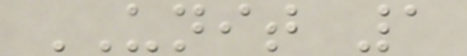UNIT 1
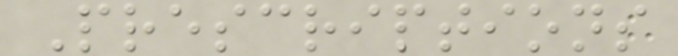Prescriptions
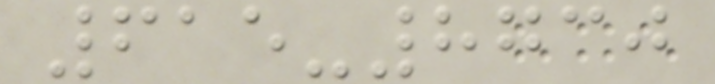615-8730
